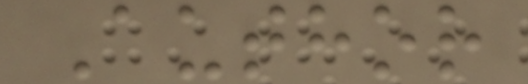Author
